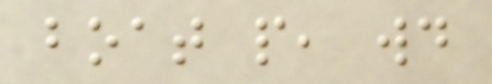boat people, would
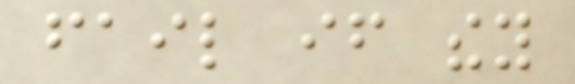fail if they
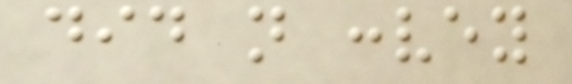did not convey
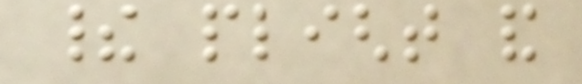their plight and
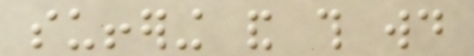suffering and this would
